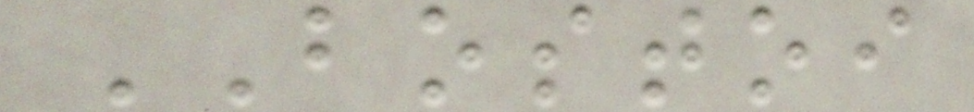BOSTOI
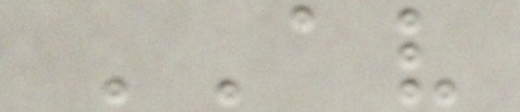AV
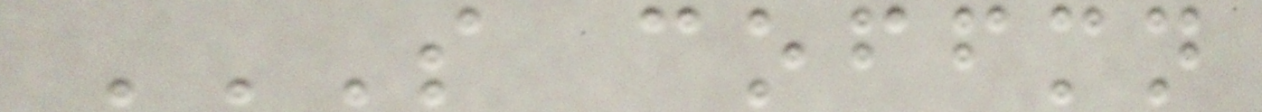S COFFMN
